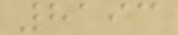8193
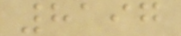8197
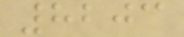8203
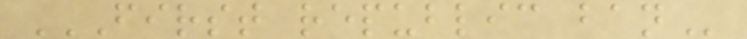FIRST REPUBLIC BAN
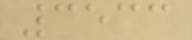3533
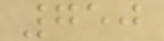750
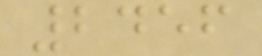2456
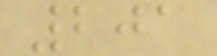201
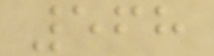568
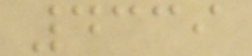4339
